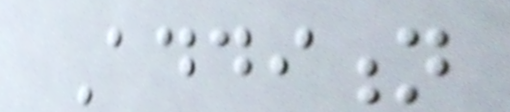Addition
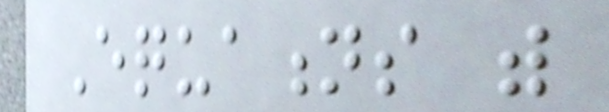Equations with
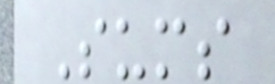Sums
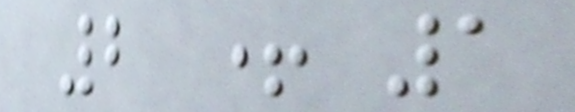2 + 1
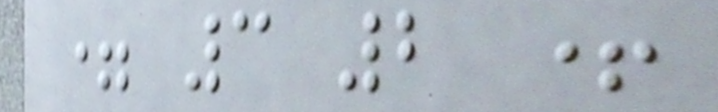= 3 2 +
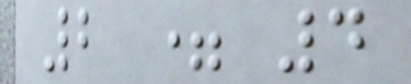2 = 4
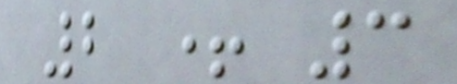2 + 3
